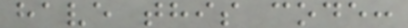have this code:
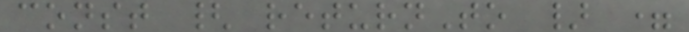const { returnTo } =
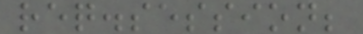req.session;
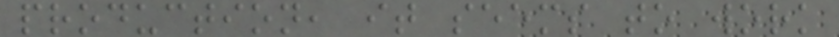production, it seems to work
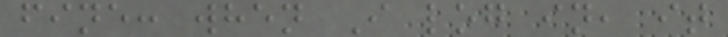fine: when I log in, it
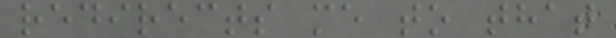redirects me to that
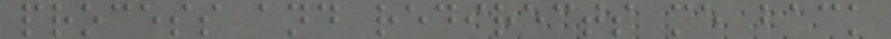process and redirects me back
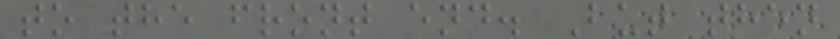to the front end. But then
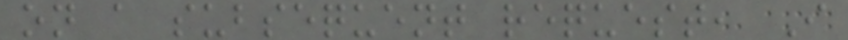on a subsequent request, I
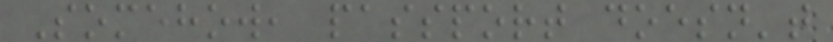Somehow, passport doesn't
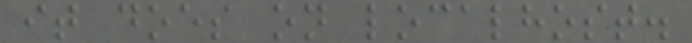it does on localhost.
